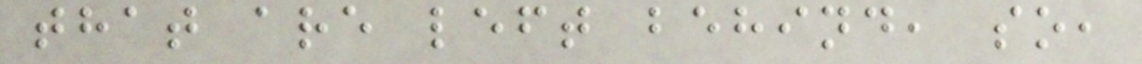that are left behind, so,
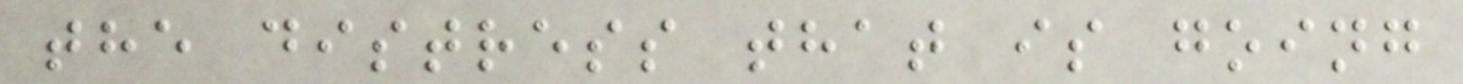the distress that is going
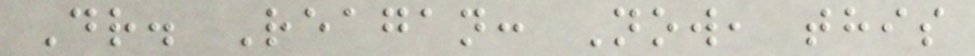Dr. Reagan: Now, this
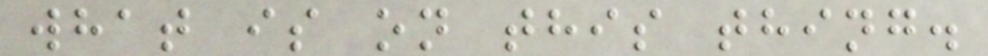what is on this thing.
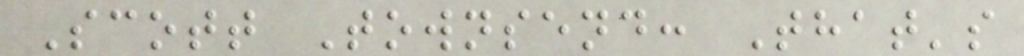Scott Townsend: That's
